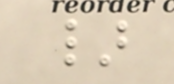}
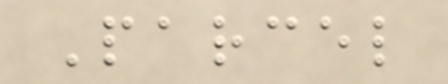Parcel
